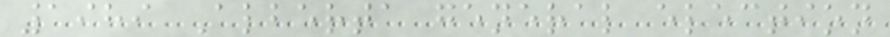1989 Alberta general election
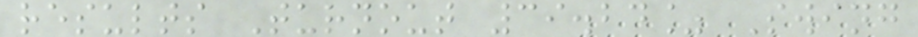results Turnout 39.24% Swing
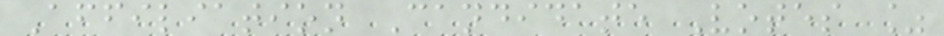Affiliation Candidate Votes %
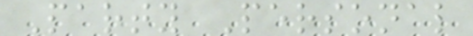Party Personal
